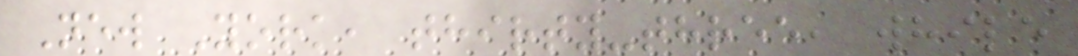New York, thirty-three, while
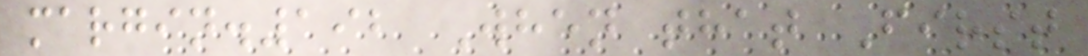margin.192 When that First
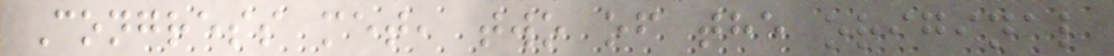Congress met, two of the original
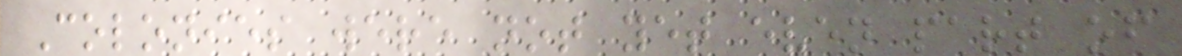Colonies were not yet even part of
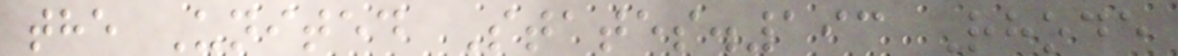the United States.193 Rhode
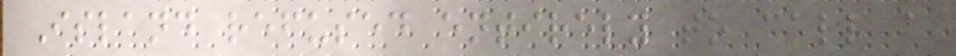Island refused entirely to call a
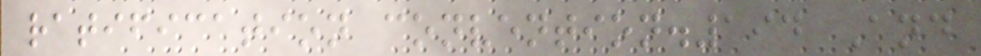ratification convention.194 And
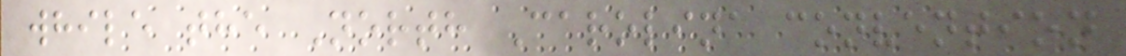while the North Carolina convention
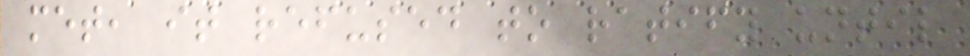met, it refused to ratify until
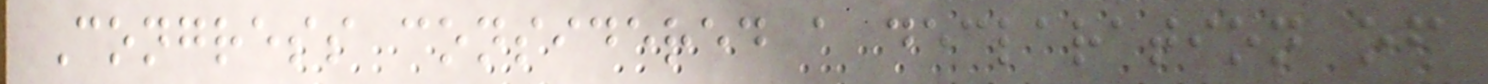Congress considered a declaration of
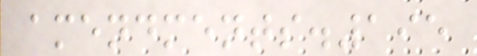amendments.195
